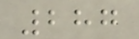287
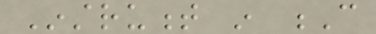Instrument in C
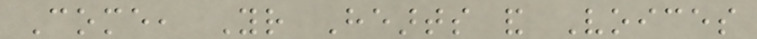Come, Your Hearts and Voices
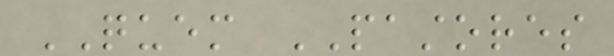QUEM PASTORES
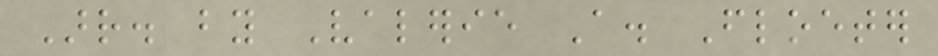Arr. by Valerie A. Floeter
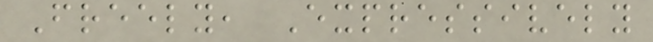Freely, Expressively
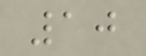10
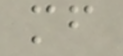mf
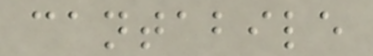cantabile
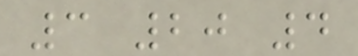3 20 4
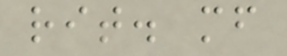rit. mf
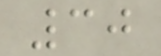30
